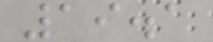19.1
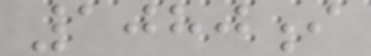1080i
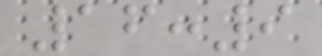16:9
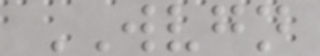WVGN
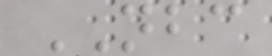NBC
